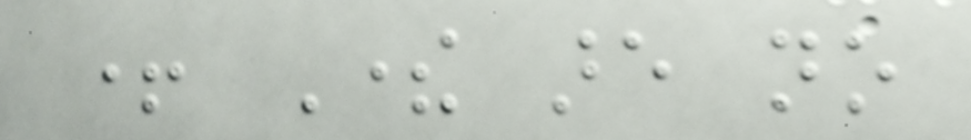+ There are no
